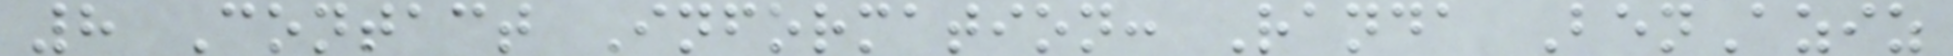8 Contact Information: Randa BenAziz
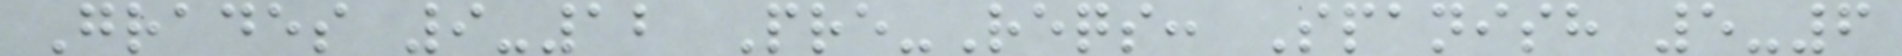Grades 9-12 Pre-Reqs: Spanish 5-6
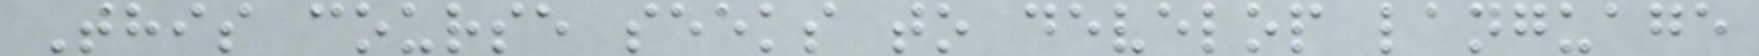This course seeks to develop language
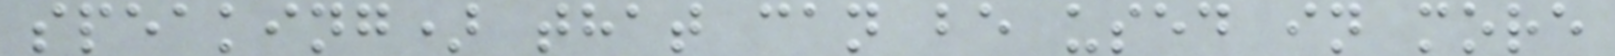speaking) that can be used in more
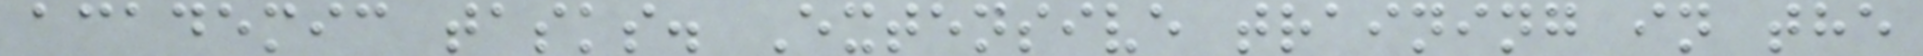academic tasks. Extensive training in the
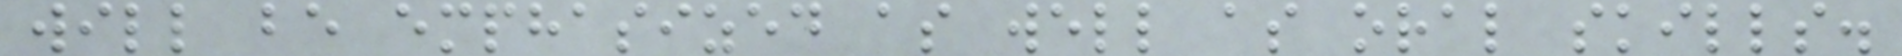will be emphasized as well as oral skills.
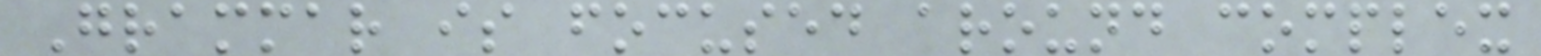Grammar is focused around complex
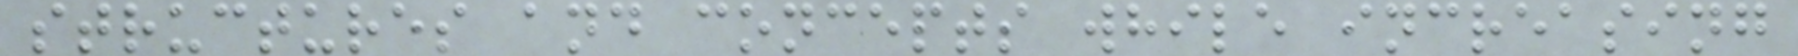structures and concepts while increasing
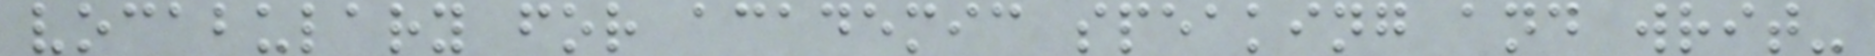vocabulary for academic speaking and writ-
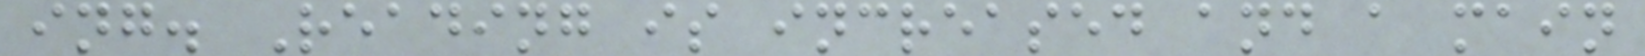ing. Reading is increased and a main
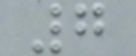7
